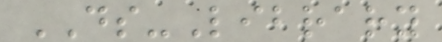DS-Library
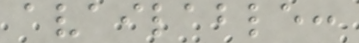available:
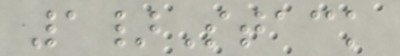1}Stack
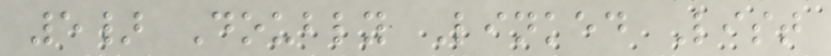5} Doubly Linked List
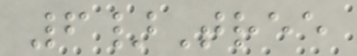6}Tree
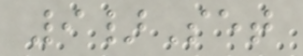9}Set
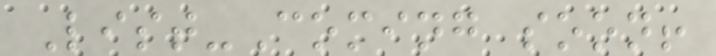List-Coming soon!
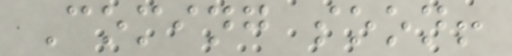Coming soon!
